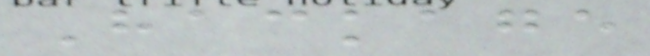Hackage
